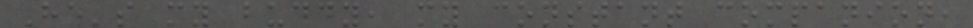He's my buddy, my constant companion,
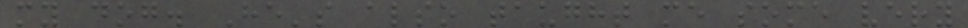my dog. He's also taught me some very
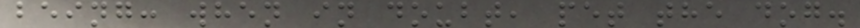being: when in doubt, pet the dog.
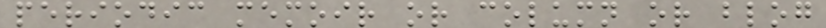periodic memoir or column or blog
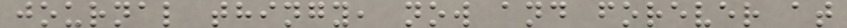journal thingy, now and forever at
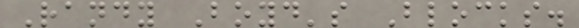Randy Boyd's Blocks.
